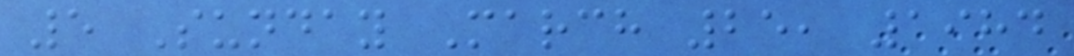5 Sunday March 25, 1984
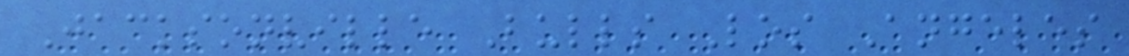Jacksonville Bulls Los Angeles
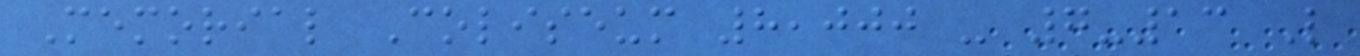Memorial Coliseum 8,000 - 7-13 L
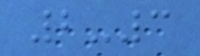2-3
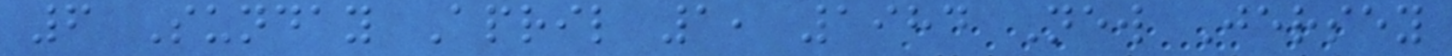6 Sunday April 1, 1984 New Jersey
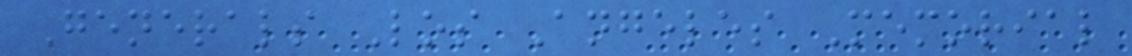Generals Los Angeles Memorial
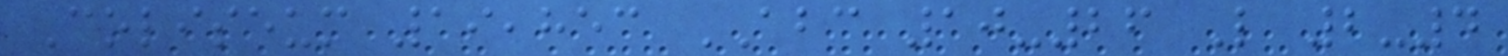Coliseum 19,853 ABC 10-26 L 2-4
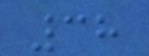38
